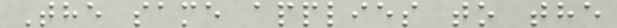The same applies to the
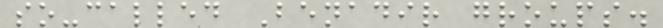so-called Benadir groups.
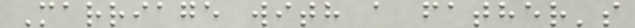Marriage with a father's
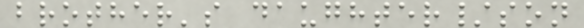brother's daughter/son
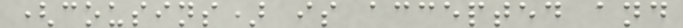(cousins) is accepted and
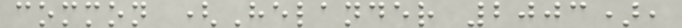common (Helander 2003),
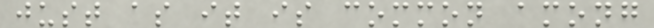just as it is common among
